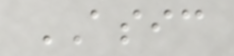ASIC
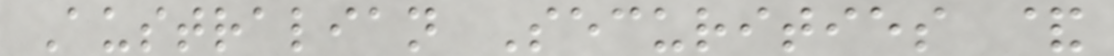Australian Securities &
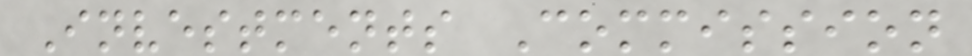Investments Commission
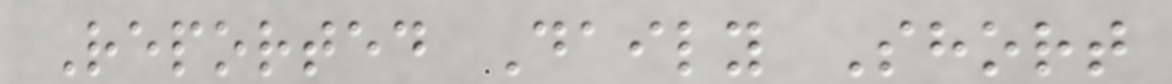Reported Daily Short
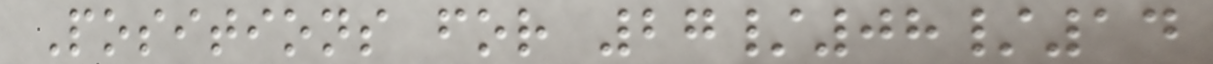Positions for 27/08/14
